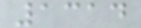1314
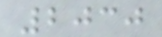2030
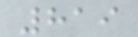819
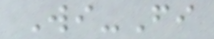Wi-Fi
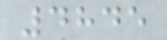4845
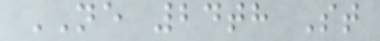NE 24th St
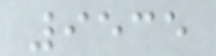9535
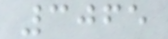3065
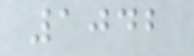1042
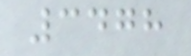3478
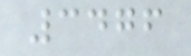3476
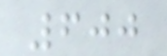600
